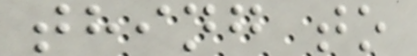thing to
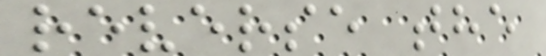reverse the
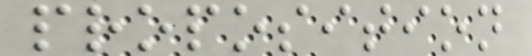proposition
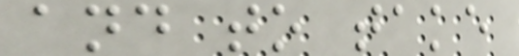and to take
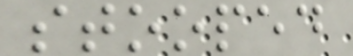stooped
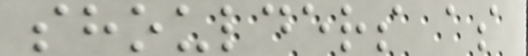shoulders as
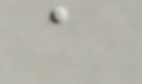a
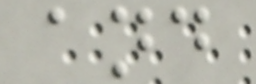and
